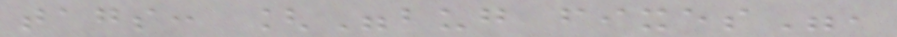tags: ["bug fixes",
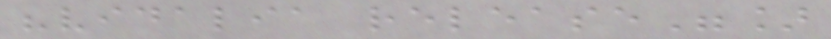"vidalia release"]
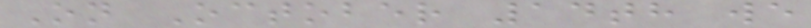On October 14th we
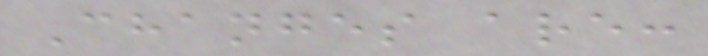Changes are:
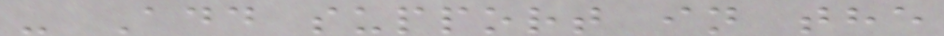- Add support in the
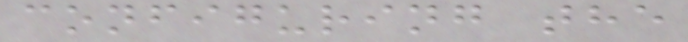configuring the
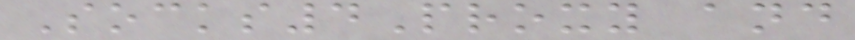Socks4Proxy and
